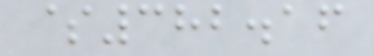$382.16
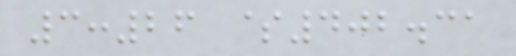3:26 $402.31
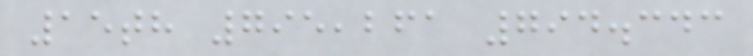15th 795,261 794.343
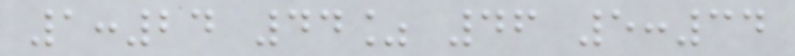1:24 44% 46 5:34
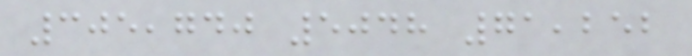305,740 5048 71,252
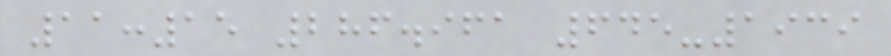11:15 286.961 645-1939
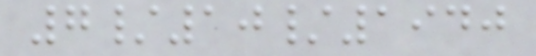7/10/1940
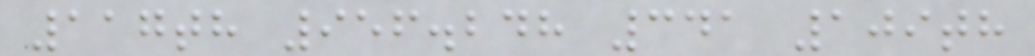117th 956.248 341 109th
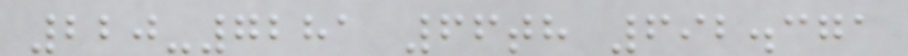220-7281 66th 692.371
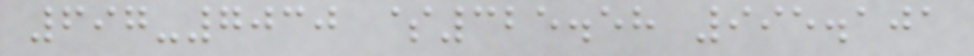697-7030 $325.58 995.101
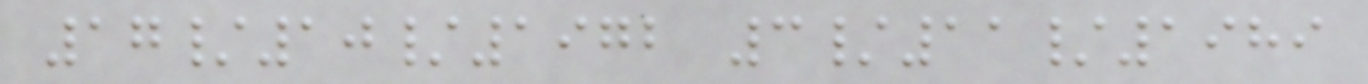17/10/1972 3/11/1989
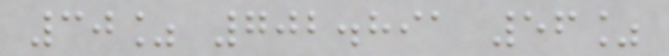30% 702.891 56%
